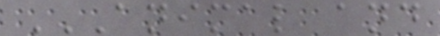ANIMAL AND
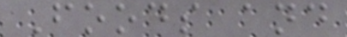Foods and
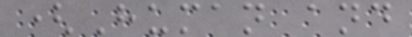(Human and
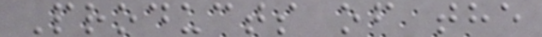Products of the
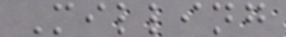Milling
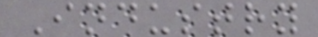Industry
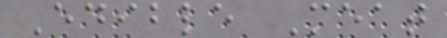Edible Meat
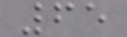65
